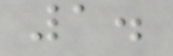1.
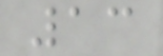13
